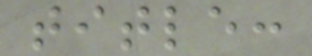title:
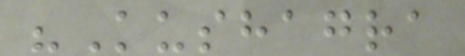"Kushagra
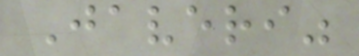Javeri"
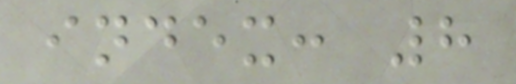index: 8
